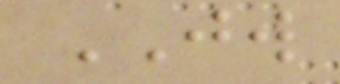JW
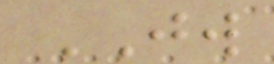JW
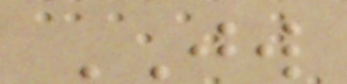JW
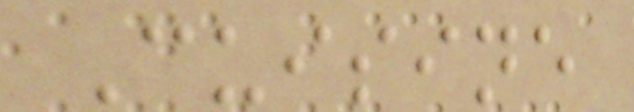Cuisine
